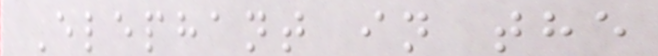Elephant in the
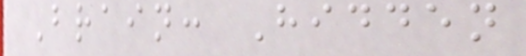Brain: Hidden
